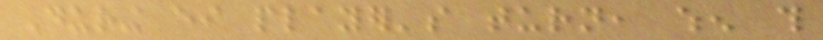During either player's turn, when this
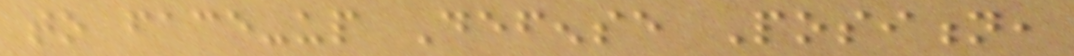to face-up Defense Position,
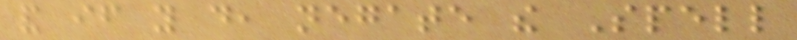and if you do, negate the Spell
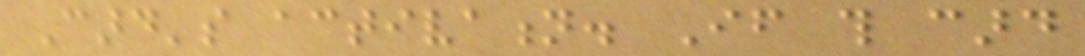Card's activation. If this card
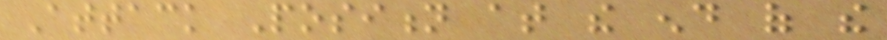Attack Position at the end of the
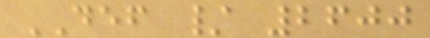DEF / 2600
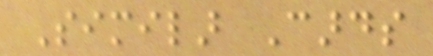Similar Cards
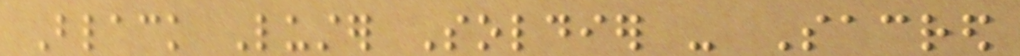Black Luster Soldier - Sacred
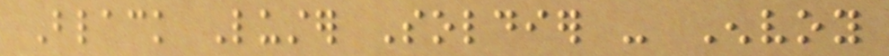Black Luster Soldier - Envoy
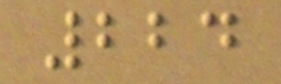224
